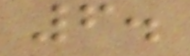6.
